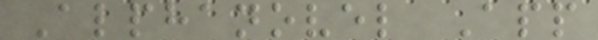Alphanovel App
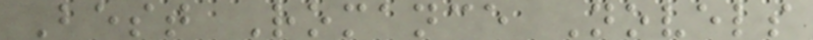Best Romance Novels
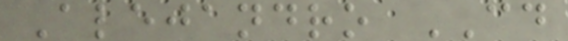Alejandro CD
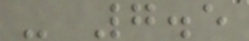- 7.5
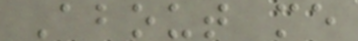About me
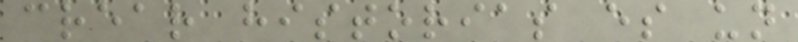crear historias es un
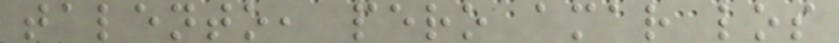talento, pero amar los
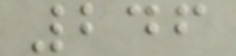246
